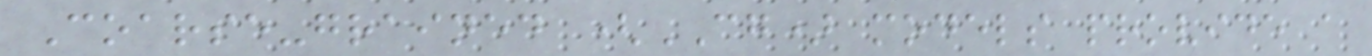Coarse-grained (CG) models provide a
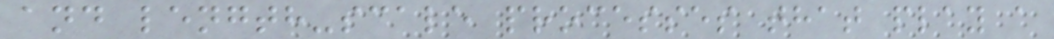and length-scale processes that play a
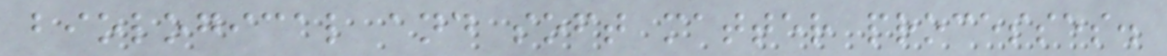biological and soft matter processes.
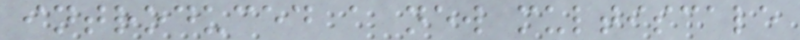introduced a new multiscale
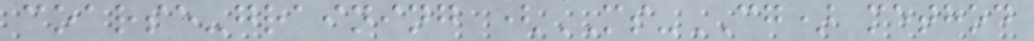coarse-graining (MS-CG) method
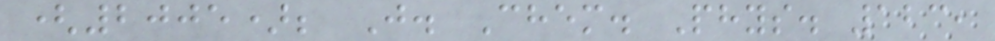(2005); J. Chem. Phys. 123,
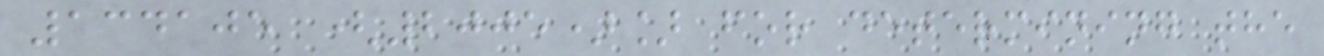134105 (2005)] for determining the
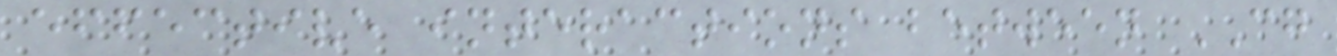effective interactions between CG
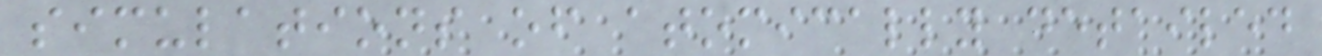simulations of atomically detailed
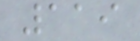119
